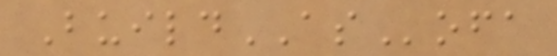BuildASofa
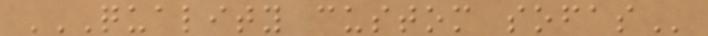QUALITY CUSTOM SOFAS
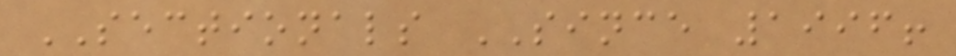SECTIONALS SINCE 1996!
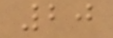20
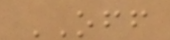OFF
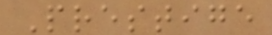Prestige
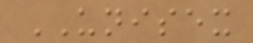UNISEX
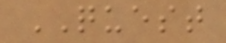QUEST
